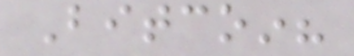Bitcoin?
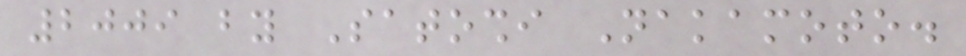2009 by Satoshi Nakamoto.
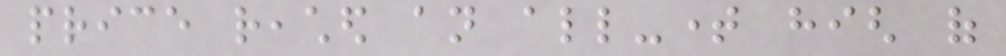price reached an all-time high of
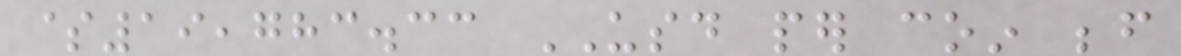$19,783.33 USD per coin before
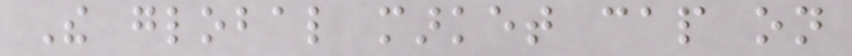The global market cap on
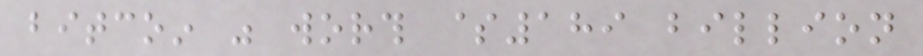bitcoin was worth $189 billion
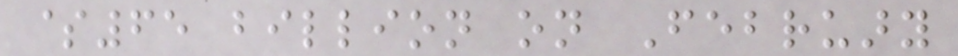$65 billion on February
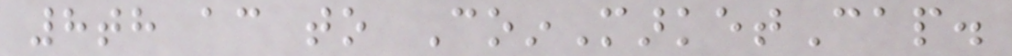8th according to CoinMarketCap.
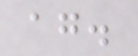again.
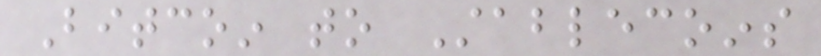Bitcoin to Stablecoins
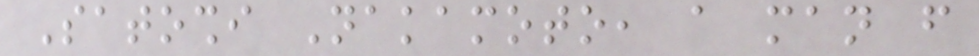Satoshi Nakamoto, a man from
